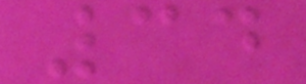34
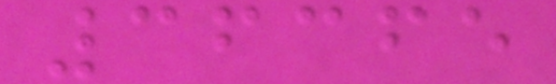36365
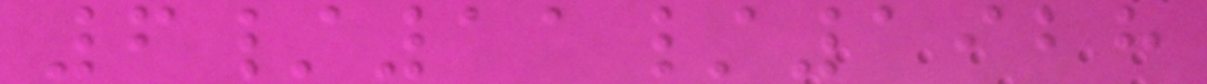6/11/1928
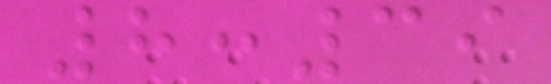8:39
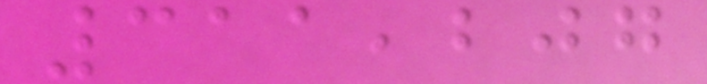311,207
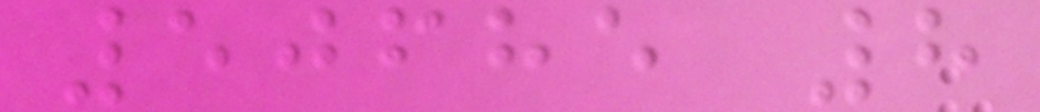50685 8
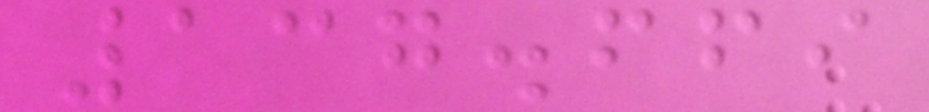137.669
